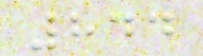844
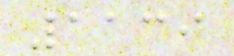1139
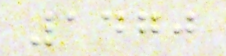1470
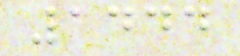1444
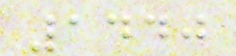1440
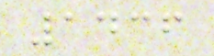1436
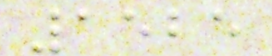1525
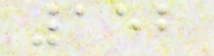152
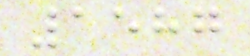1587
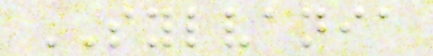SYLVANIA
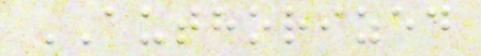AUTHORIZED
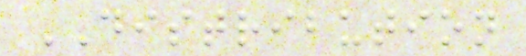DISTRIBUTION
